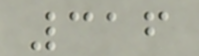316
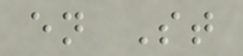en St
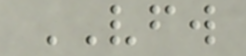VFW
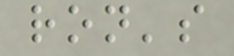ron's
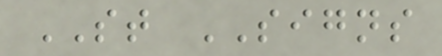ST SIGNS
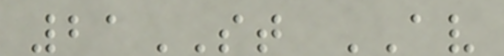21ST AV
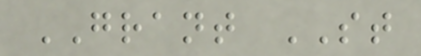GRANT ST
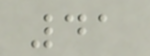41
